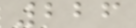226
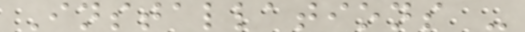Installations -
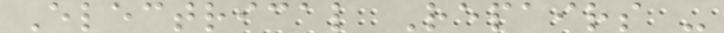Electrical Repairs -
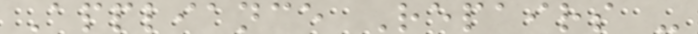Appliance Repairs -
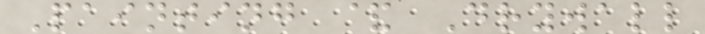Painting & Drywall
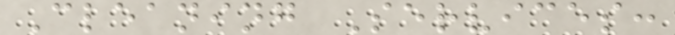Cleaning Services:
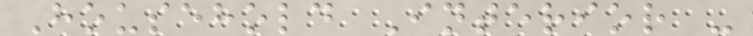Household Interior -
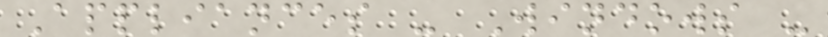Appliances - Windows -
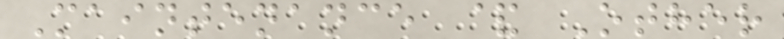Maintenance & Other
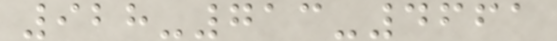928-713-4661
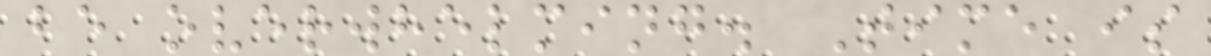be overwhelming. Time is
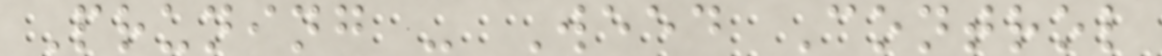Pruning - Weed Control
